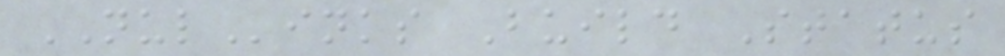NULinks Build Status
